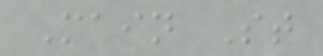Main St
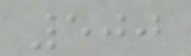500
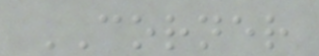CORNER
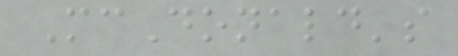McDonald's
